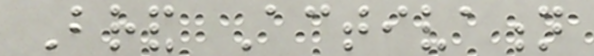Brand Activation
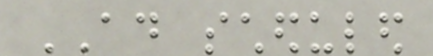AD scheduled
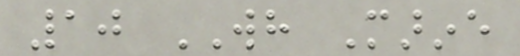10 WH Marine
